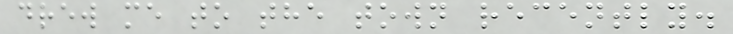drew me to the town recently.
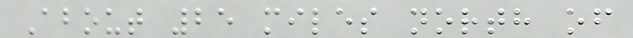About 25 miles north of
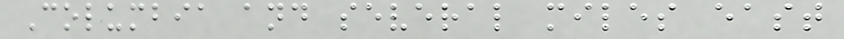Columbia and several miles east
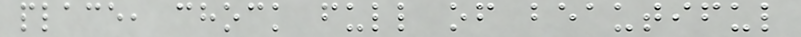place, chock full of beautiful
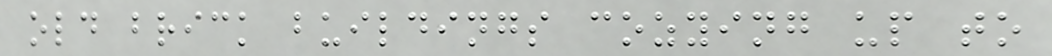old brick buildings cozying up to
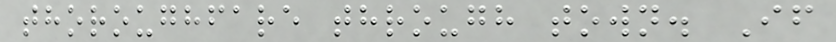thoroughfare through town. If
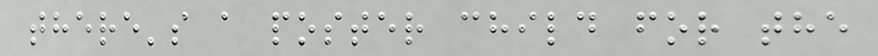there's a poster child for the
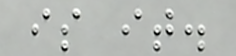is it.
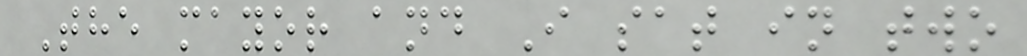The mayor and I sat in two
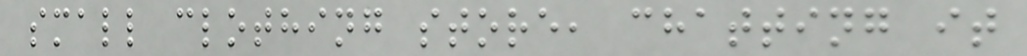small clothing store, chatting it
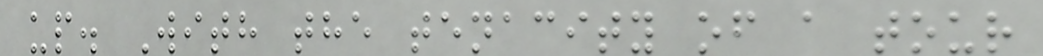up. With the tenacity of a tour
